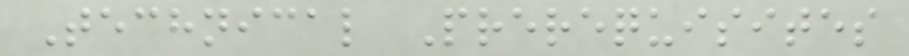Technical Prerequisites
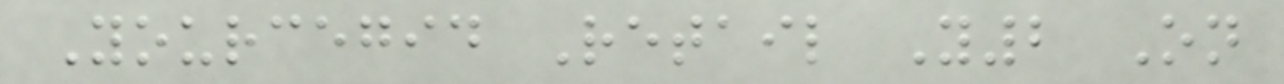Yourcegid Retail Y2 On
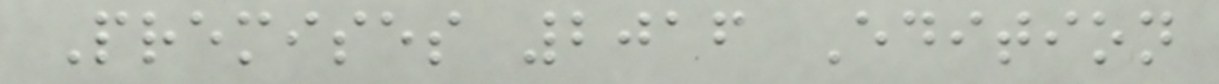Premises 2016 Edition
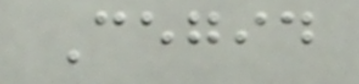Cegid
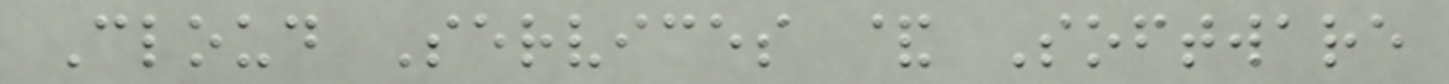Cloud Services & Software
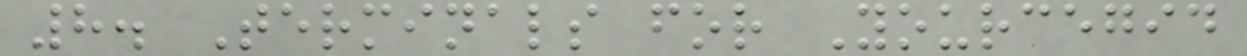8. Terminals for Yourcegid
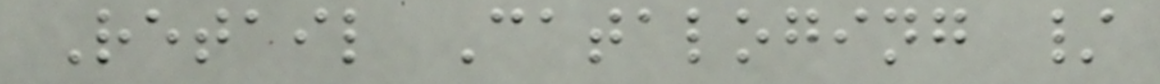Retail Cataloging /
